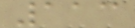113
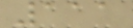111
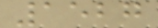1527
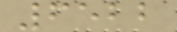6522
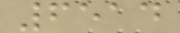6514
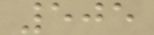505
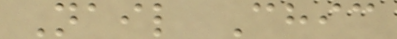Nail Chic
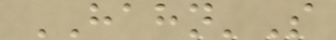HAHN'S
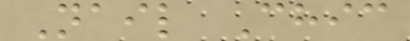Nail Chic
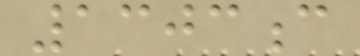1303c
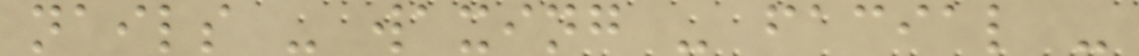nails - waxing - facial -
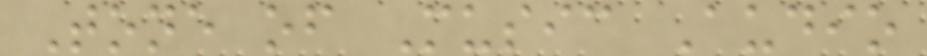Tone of Music Audio
